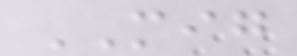MIG
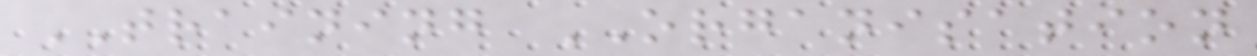TRAINING ORGANISATION
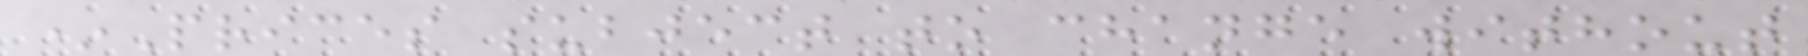*Prices subject to change without
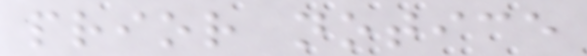prior notice
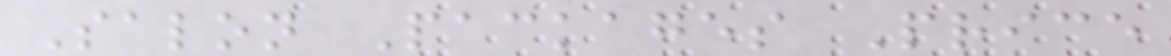Salon Packages Price
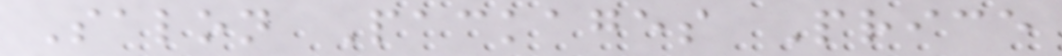Salon Packages Price
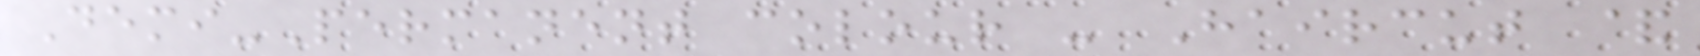Demi-Permanent colour - Haircut &
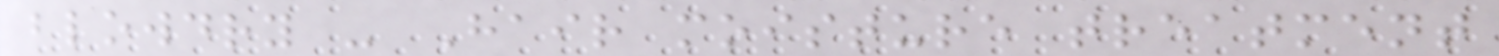blowdry - Hair moisture treatment
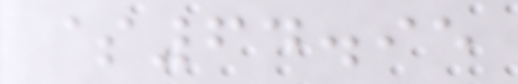$64.95
